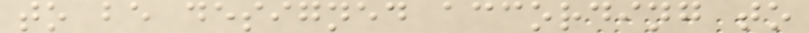to be designed according to
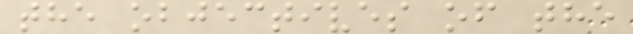the objectives of the
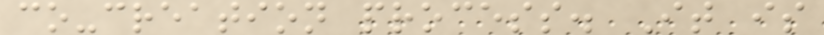co-creation process. It is
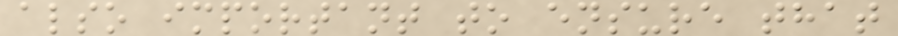also important to ensure that
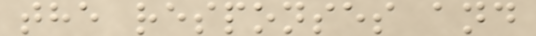the responses and
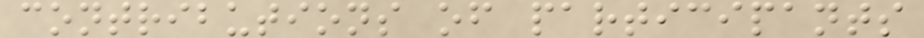contributions of participants
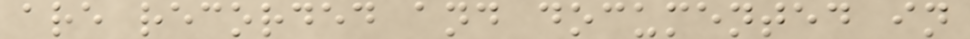are recorded and documented in
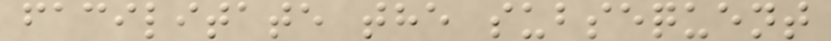facilitate the subsequent
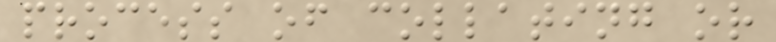process of collating or
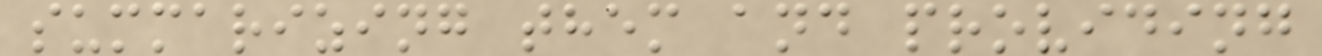summarizing them and providing
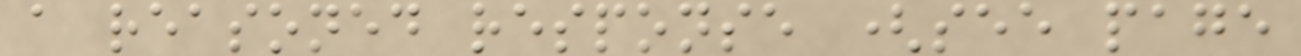a reasoned response (see page
